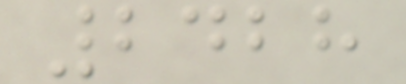2428
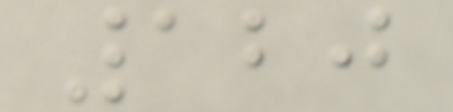120
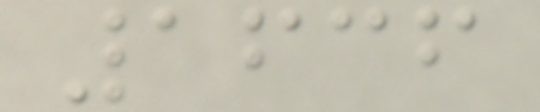1636
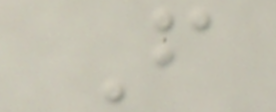F
